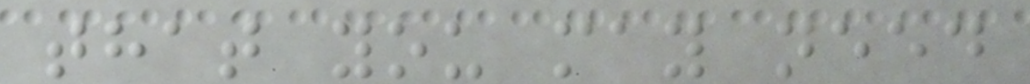that you may need
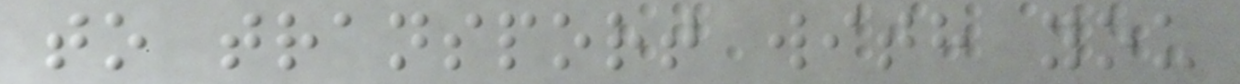to transport with you
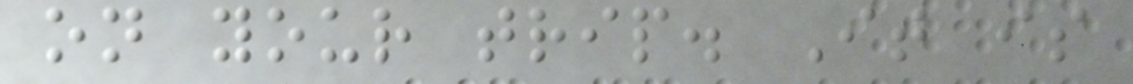on your trip. It is
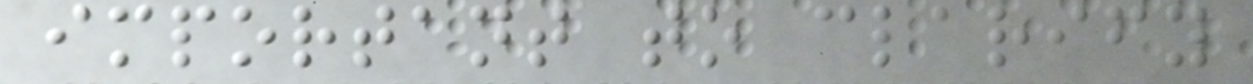important to clarify
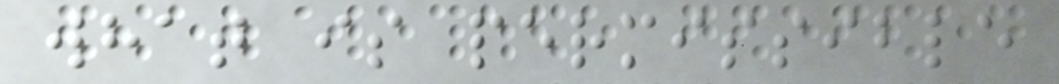what is permissible
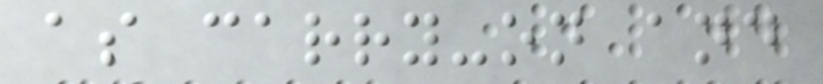as carry-on and
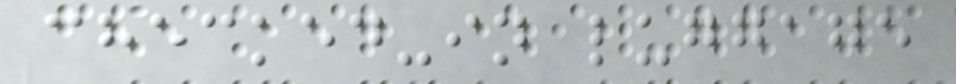checked-in luggage
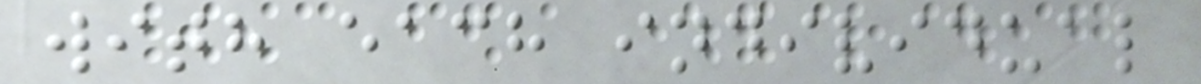with each individual
